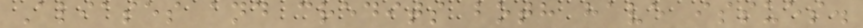Aliases and credits both have issues.
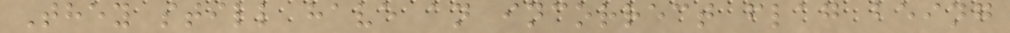They still have an incorrect flag being
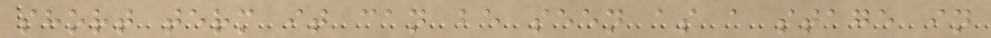short term it can be seen as a stage in
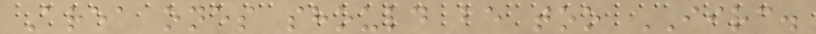Area ones should be too IIRC.
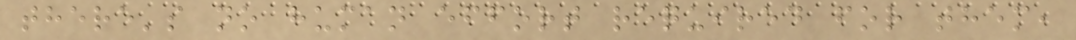there's no human effort required for them,
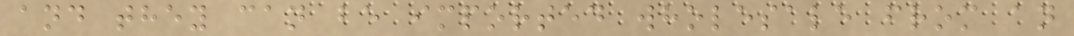and they can be imported wholesale from an
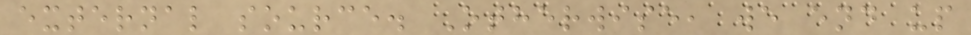external source. Otherwise, we end up
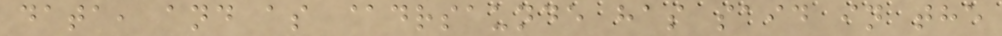data, and as @drsaunde has said in the
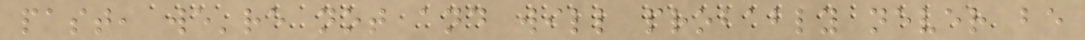past, we're not and will probably never be
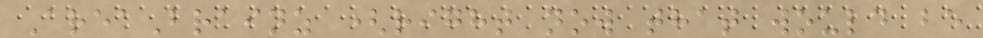AreaBrainz (right now that would be
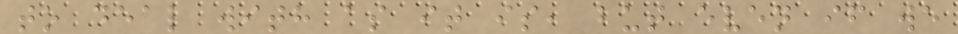to deal with as it is, but even if we
